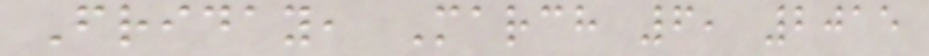Friday, March 6, 2015
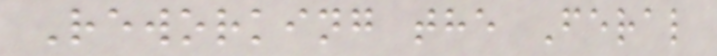Reworking the Feral
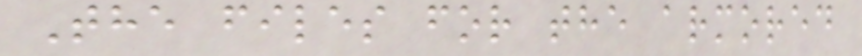The files for the armored
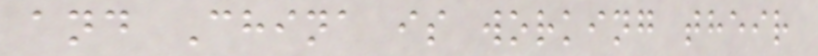and China is working their
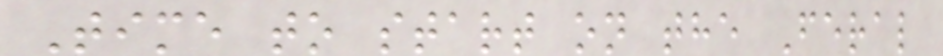Time to start on the Feral
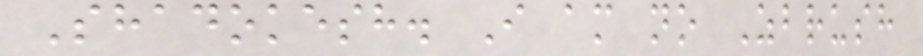Shadokesh. I am no Zbrush
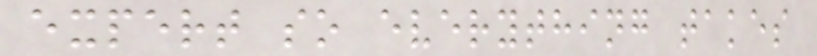expert so everything takes
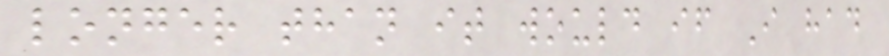longer than it would if I had
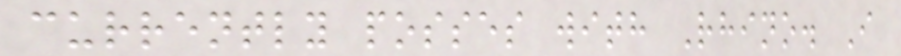currently posses with Rhino. I
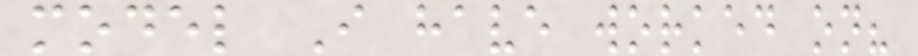model I have worked on?
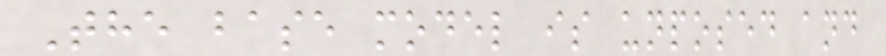The base model is unposed and
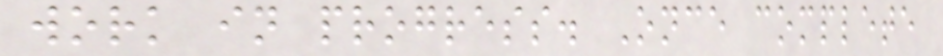work in progress. Once complete
